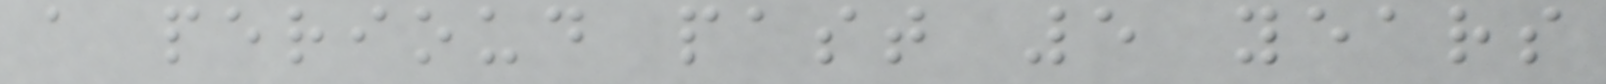a perioud past 5 years
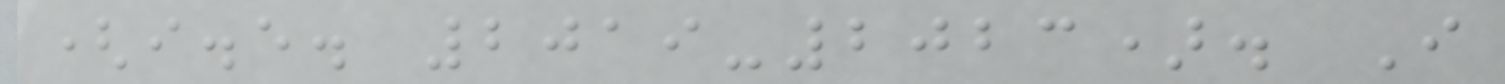(i.e. 2019-2023). I
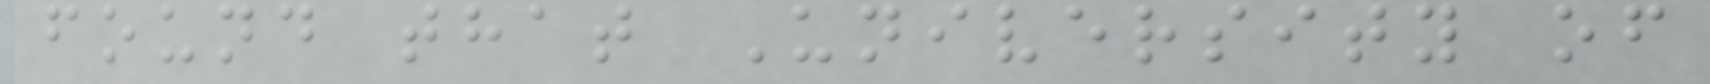found that University of
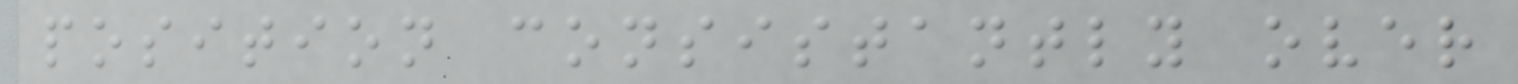position consistantly over
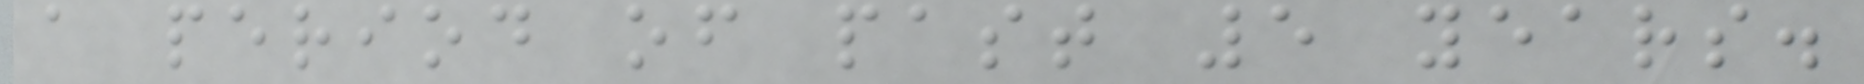a period of past 5 years.
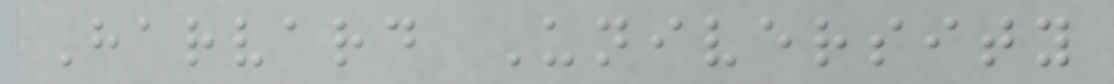Harvard University
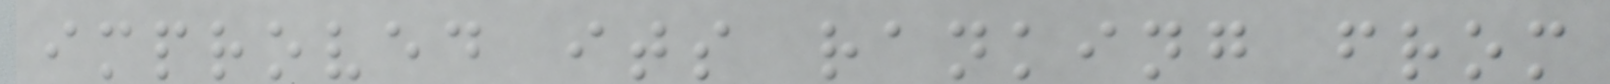improved its ranking from
